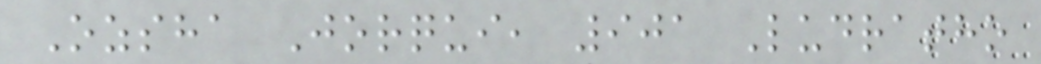Ozsha Jorqui, 901 Ludratho
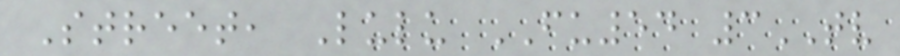Street, Lulu FU54 3TV
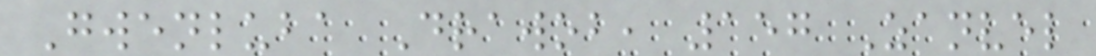Gwenluba Drawob, 157 Zanvel
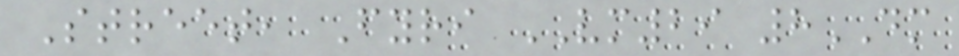Street, Fyri VM29 8DM
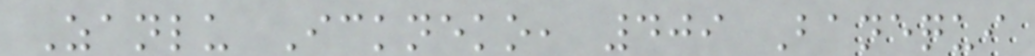Zanlu Ickneko, 409 Banequi
